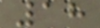18
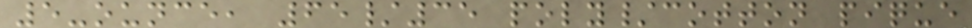5-ounce, 65/35 poly/cotton pique
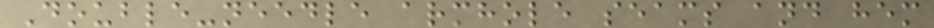Double-needle armhole seams and hem
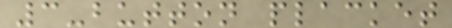3-button placket
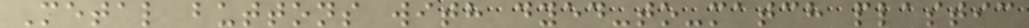Metal buttons with dyed-to-match plastic
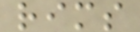rims
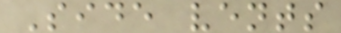Side vents
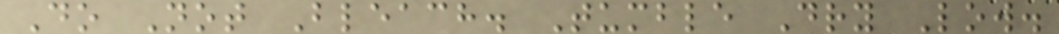Do Not Bleach. Tumble Dry Low.
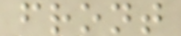front
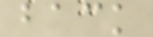back
